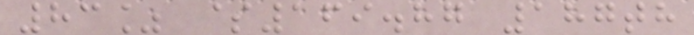83% $169.87 187th
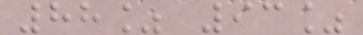88% 93%
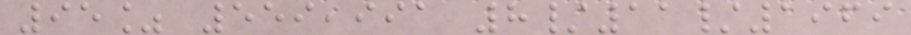95% 559,991 8/11/1969
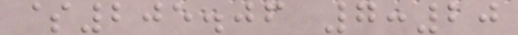$205.06 7:20
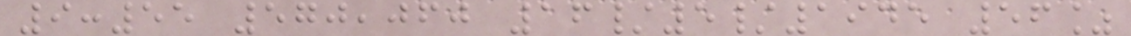9:55 570,060 16/5/1945 56%
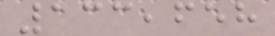133,658
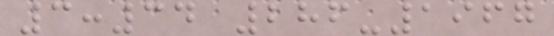3:34 286-1967
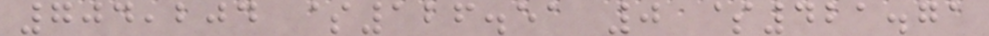704,204 $126.51 0 $421.71
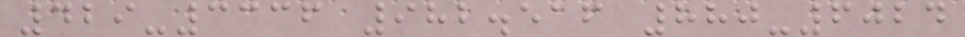429-3336 982.516 880-6024
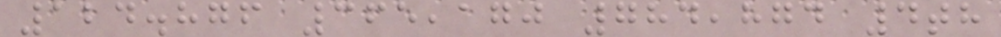124.876 365,170 784,874 4th
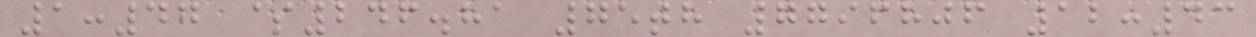1:47 $246.81 75th 7796806 12:43
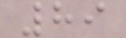89
